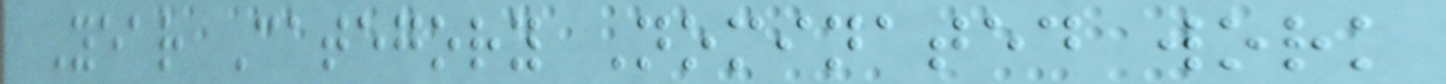Year Category Nominated work
